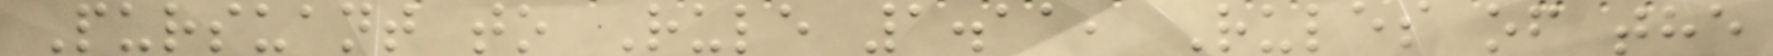Pursuant to Rule 1.11, Rules of the
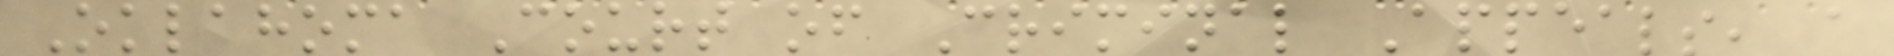Oklahoma Court of Criminal Appeals, a
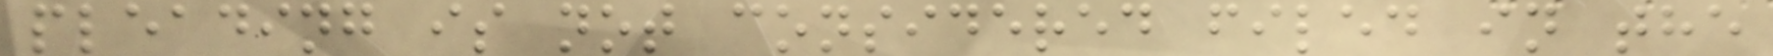pleading is not considered filed in the
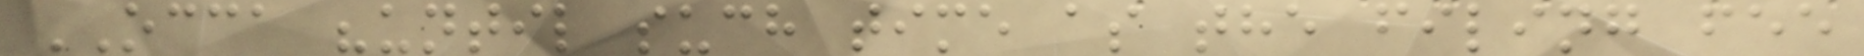OCCA "until such time as the filing fee
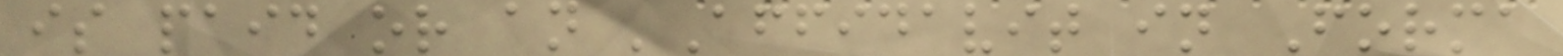is paid or an 'Affidavit in Forma
